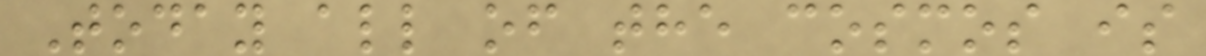Today all of the cosmos is
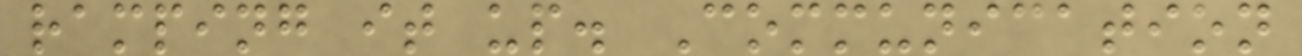ramping it up. Communication
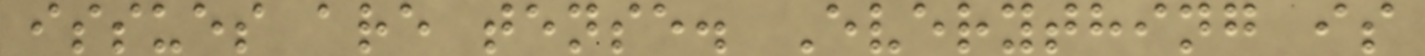issues are tense. Everything is
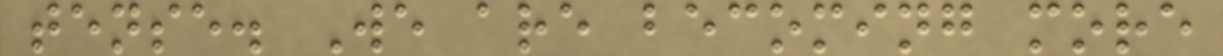tense. We are becoming more
